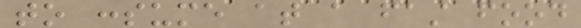to consume at a fast food
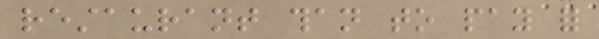restaurant than to pay for
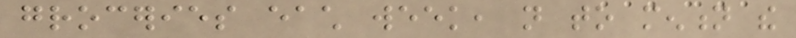groceries each week, not to mention the
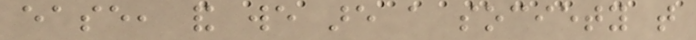ease, and we are a society that
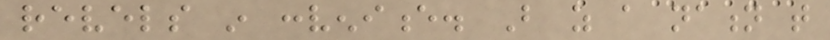revels in convenience. But as a nation that
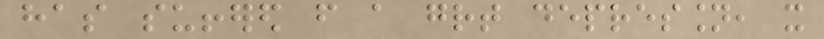has suffered from a great depression, it
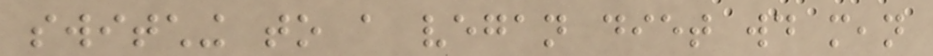switching to a vegan diet would mean
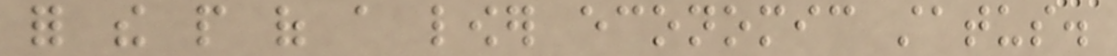for the people of a lower economic status.
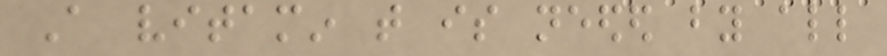A vitamin that is needed by all
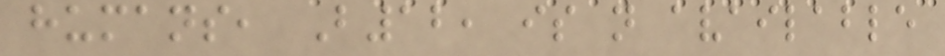humans, B12, is not available
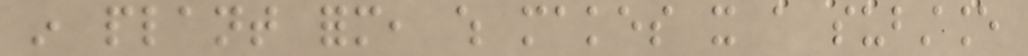in plant form, which makes it a substance
